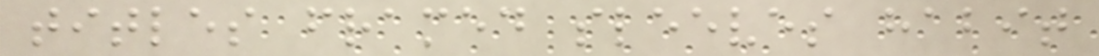titles framed sleeves habit
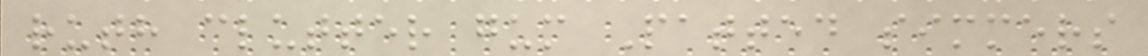ruth clutter gum Patted simmers
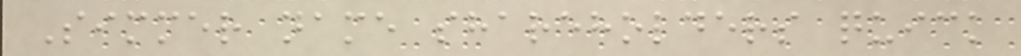Simmer name shareholders quick
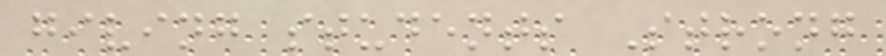giving students Strong
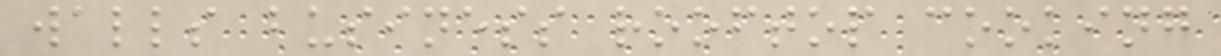walls business rooftop cooking
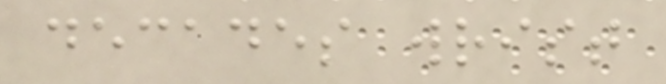decades wrist
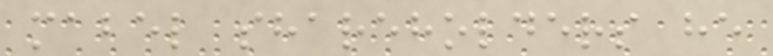mabel shareholders he
